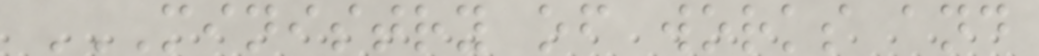MINISTRY OF WORKS AND
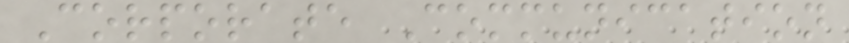Corporate Communication
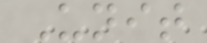Unit
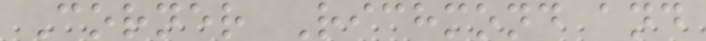Corner Richmond and
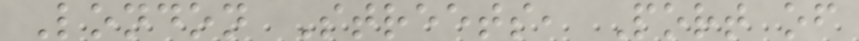London Streets, Port of
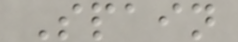Spain
